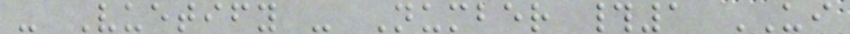- Vuetify - Number #1 UI
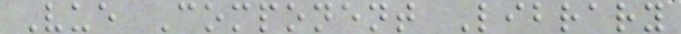Vue Component Library
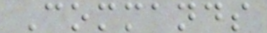Commands
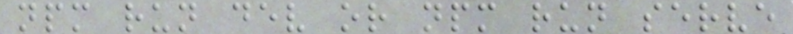npm run dev or npm run serve
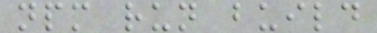npm run build
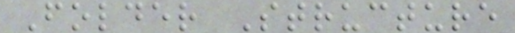Folder Structure
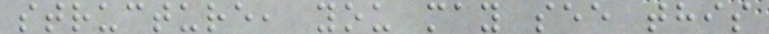structure, you may see this
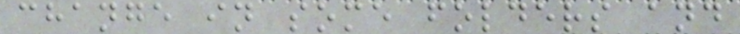change in some folders and
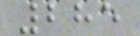285
